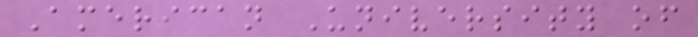American University of
